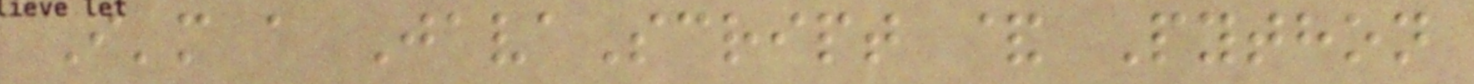I'm a JavaScript & Python
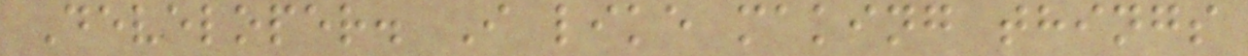Developer. I like making things
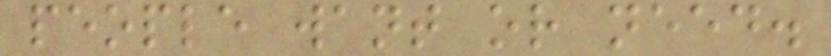people want or need.
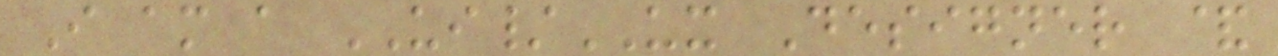I am a UI/UX Designer &
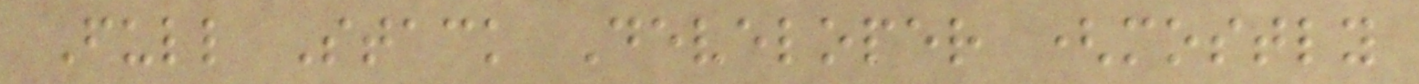Full Stack Developer (mostly
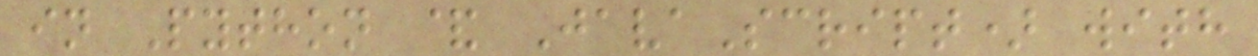in Python & JavaScript) with
